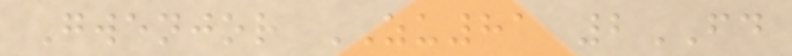Gwenjor ZU81 2FD
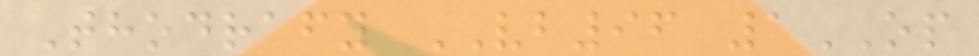Thodrafy VB96 1OP
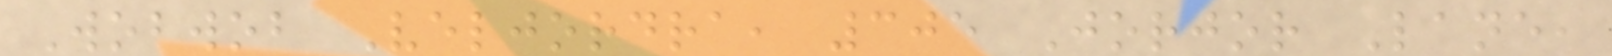Wobwob Veljordra, 305 Jorjor Lane,
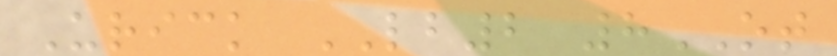Urick LB2 8OT
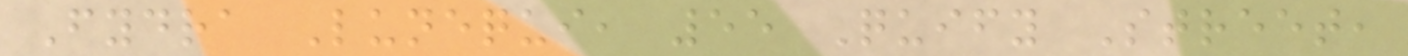Fydra Lunequi, 55 Quify Street,
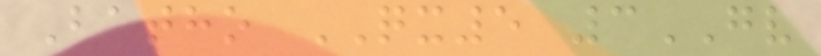Batho QX5 3GV
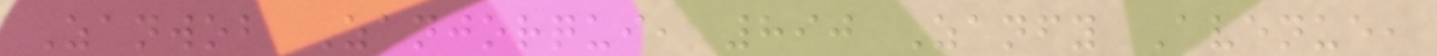Zanwob Zanjorqui, 890 Zanfy Avenue,
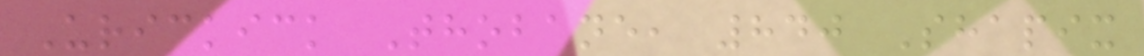Urickick Thobane, 840 Shapix
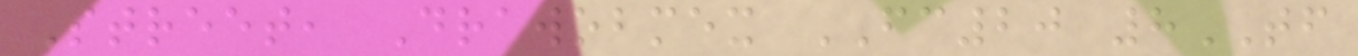Street, Drawobmex FC20 8TF
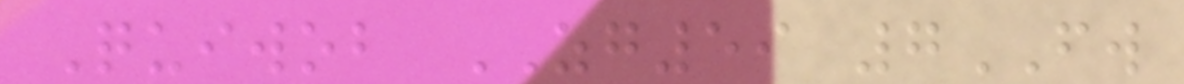Quiwob ZG59 7FW
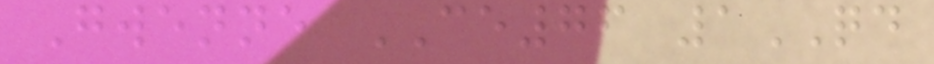Gwenne CE76 1QD
